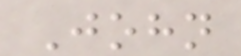John
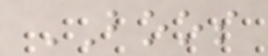BOOS
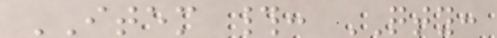ITEM #: QTY:
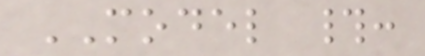MODEL #:
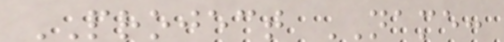PROJECT NAME:
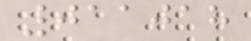011018
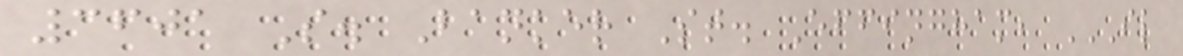3601 S. Banker St. Effingham, IL
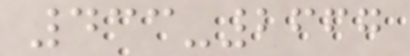433-2667
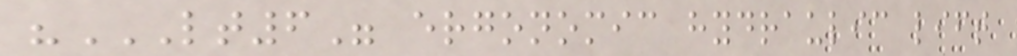"LT6" ERGONOMIC HYDRAULIC LIFT
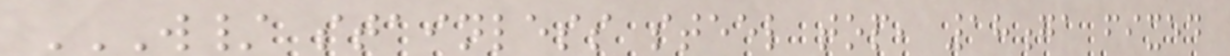W/ STAINLESS STEEL TOP, 18GA FIXED
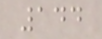144
